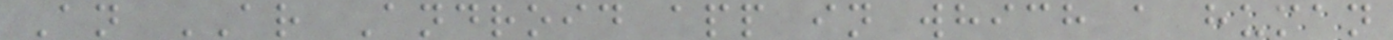An AR Android app in which a human
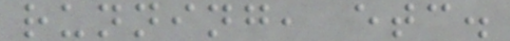running, etc.
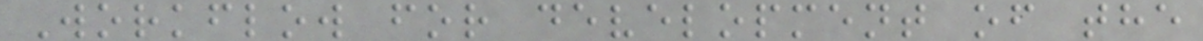Workflow for development of the
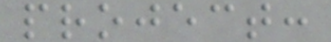project:
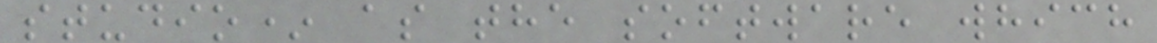studio* as the software which
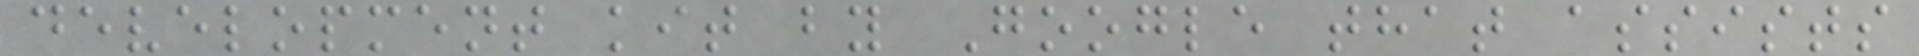development kit by Google that assists
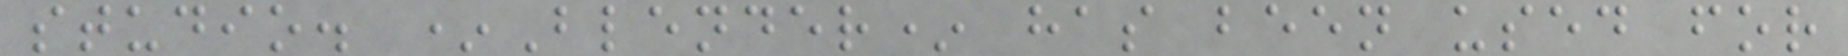studio. *Blender* has been used for
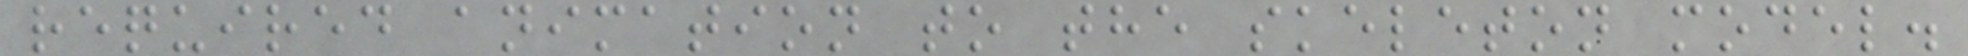required animation to the skeleton model.
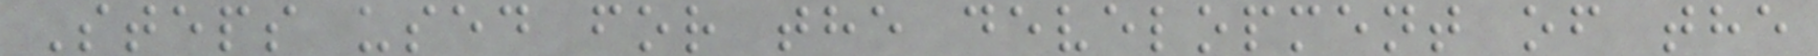Steps used for the development of the
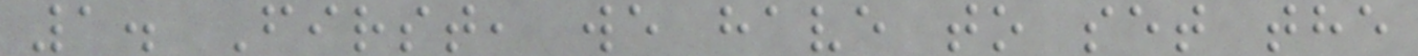1. First, we have to set the
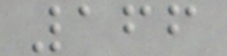166
